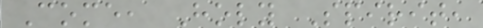Come, Holy Spirit,
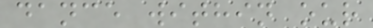dance within our
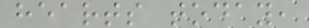hearts today,
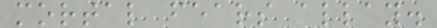mortal fears allay.
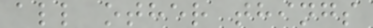all other things
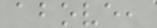above,
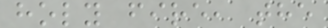holy fire, the
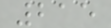215
